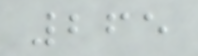265
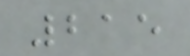215
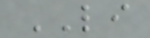LI
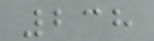238
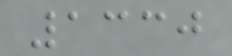1330
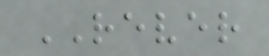REVER
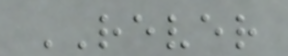REVER
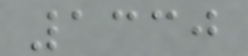1330
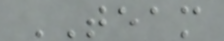TEAM
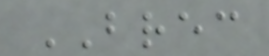BREC
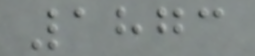1873
